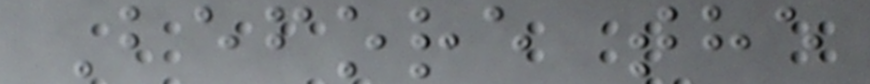Before the
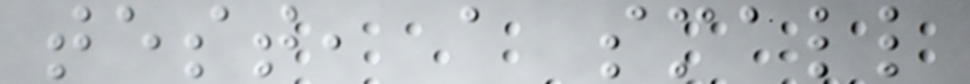test, a small
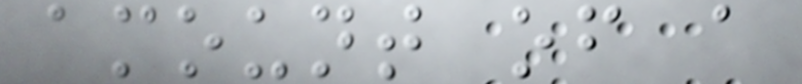amount of a
